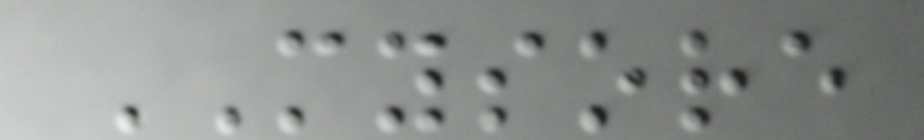MYSORE
